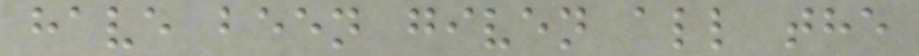have been given all the
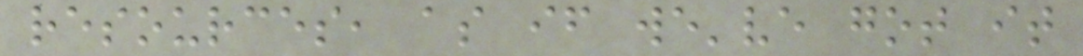resources, as if we've got it
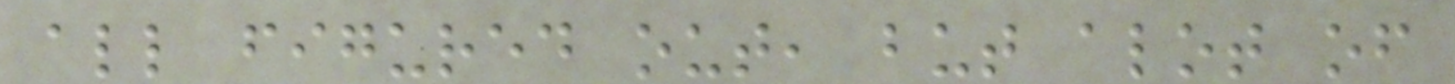all figured out, but alot of
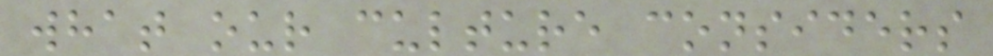what our culture considers
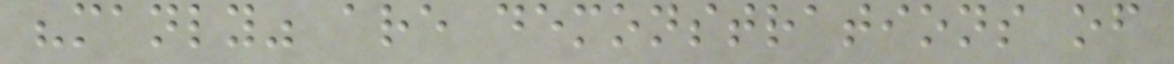"manly" are demonstrations of
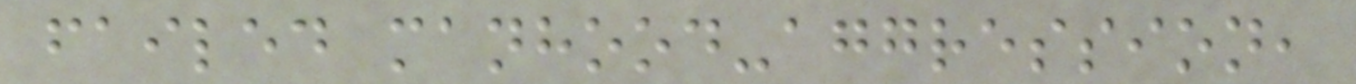failed manhood-aggression,
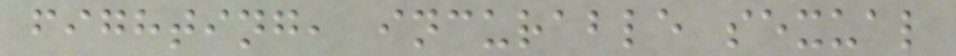fighting, incurable sexual
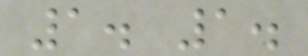1. 1.
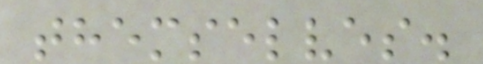themselves.
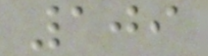109
